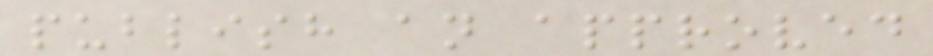publish an approved
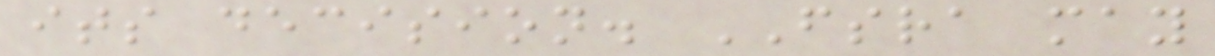its decision. FSRA may
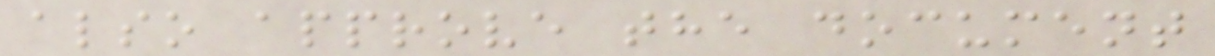also approve the document
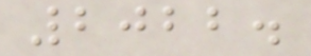2022.
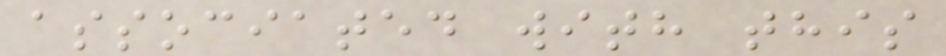associated with this
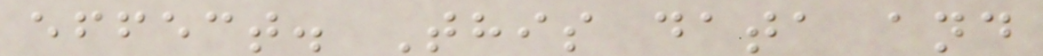effect. This data and
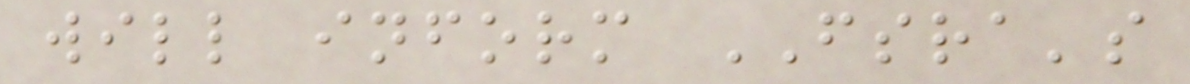will inform FSRA's
